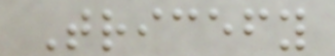Tricefy
